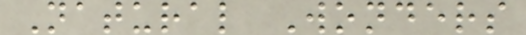Natural Wonders
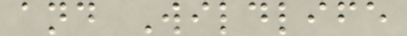and Wildlife
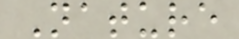Nature
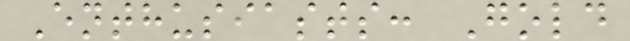Enthusiasts: Gold
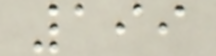199
